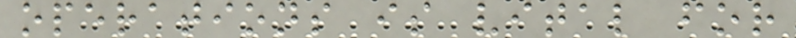operations is vital for
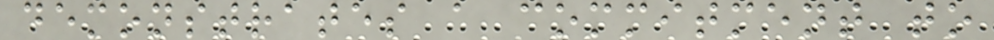demonstrates a commitment to
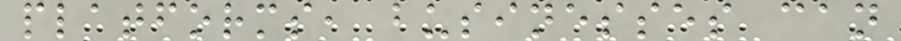platforms, businesses can
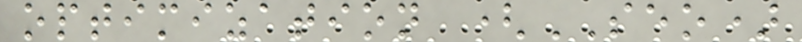optimization (SEO)
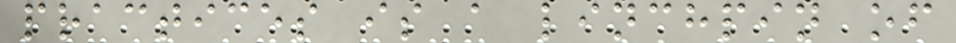practices is a linchpin of
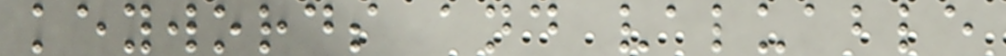keywords and valuable
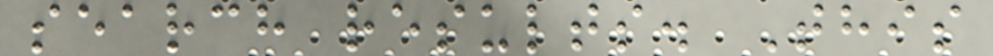search results. This
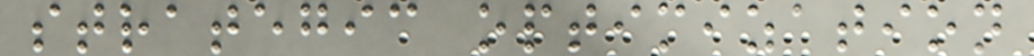strategic optimization
